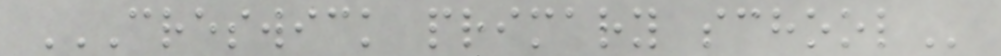CRESWICK PRIMARY SCHOOL
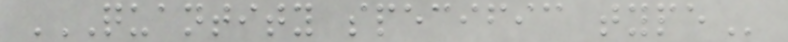QUANTITY SPECIFIC TYPE
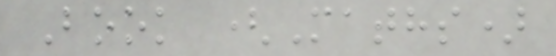Book (Maths)
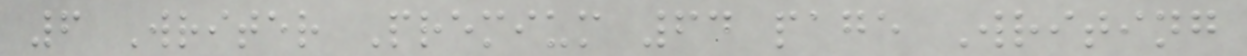6 Writer Premium 64 page Writing
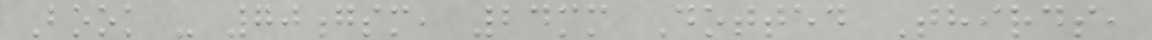Book - 70gsm, 24mm Dotted Thirds,
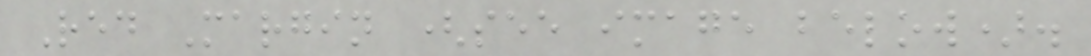Red Margin (see image below).
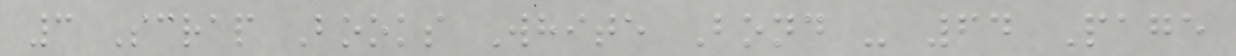3 Scrap Books White Bond - 64 Page
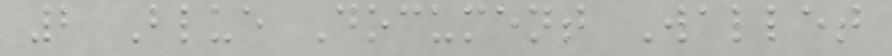2 Blue Document Wallet
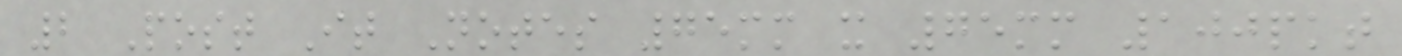2 Post It Notes 75mm x 75mm 100pkt
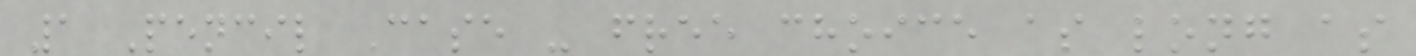1 Pencil Case - free choice as long as
